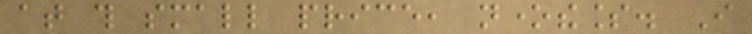at this small price, nonetheless. I
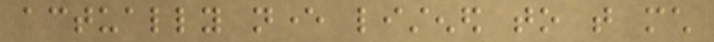actually never listened to that much
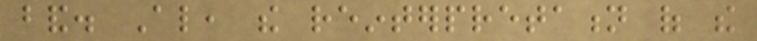band. Also, the reinterpretation of the
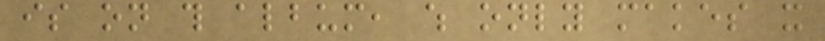is on this album, which only makes it
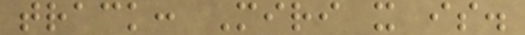track: Miri it is.
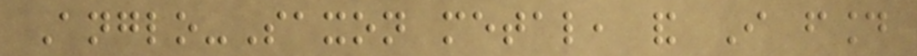Anglo-Saxon metal, and I found
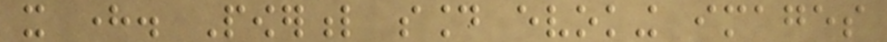it here. Powerful sound evoking images
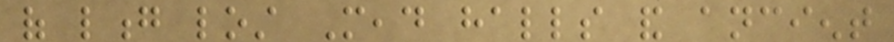of long lost Mead halls and ancient
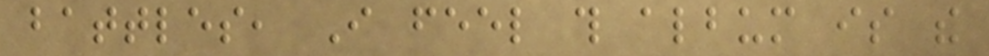battles, I feel this album is the
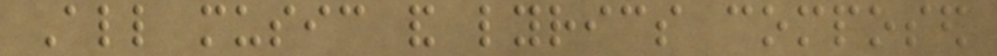All music and lyrics composed
